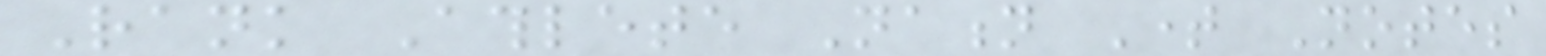Rank Athlete Nation Time Notes
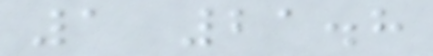1 21.8
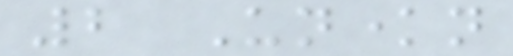2 Unknown
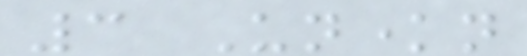3 Unknown
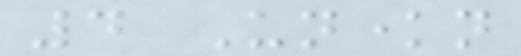4 Unknown
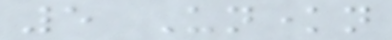5 Unknown
